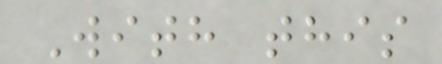With this
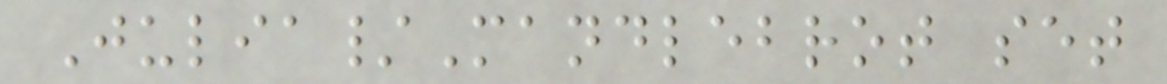Julia/Mandlebrot set
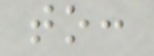to:
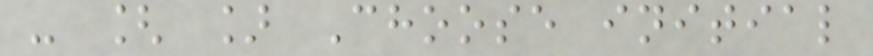- [ ] Choose initial
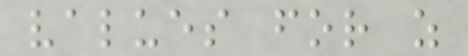values for z
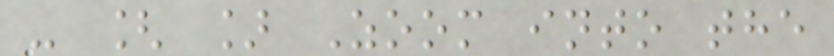- [ ] Zoom into the
